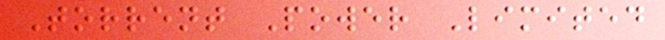Torrent Power Limited
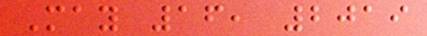May 16, 2019
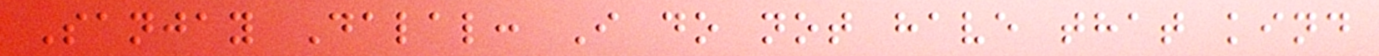Sanjay Dalal: I do not have that kind
